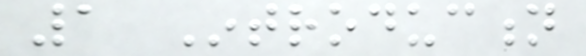1 Introduction
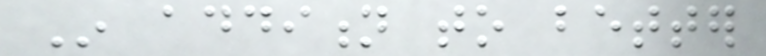In addition to better
